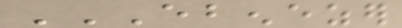EBENEZER
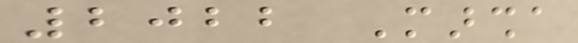2022 Marsha
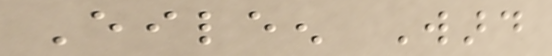Eileen Ward
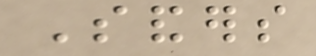Sanders
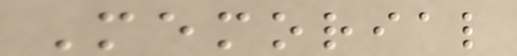Memorial
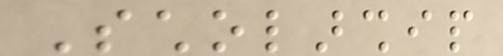Scholarship
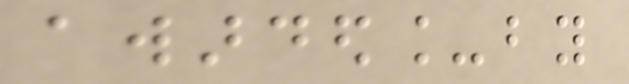awarded_by
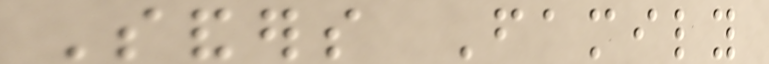Sanders Family
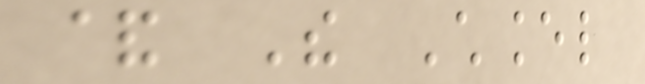& The Chancel
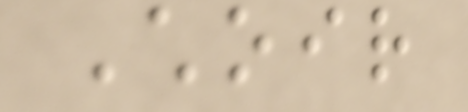Choir
